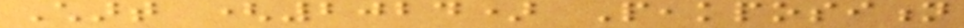Chart (2024) Peakposition
